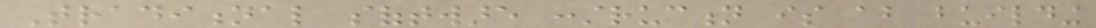Traditional software construction is about building
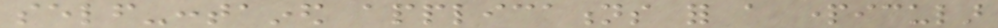self-contained applications for a particular
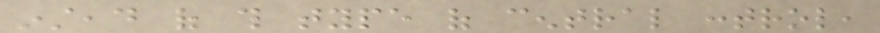instead of this type of central control,
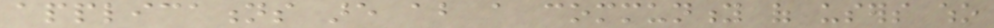applications are about a community of users who
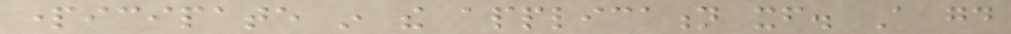participate in the application itself. A good
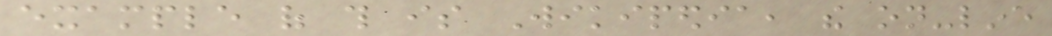example of this is Wikipedia, the on-line
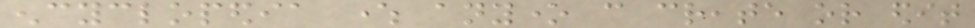encyclopedia where anyone can create or edit
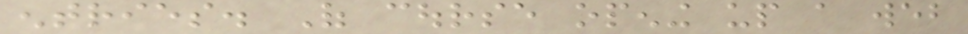entries. Of course opening up a web
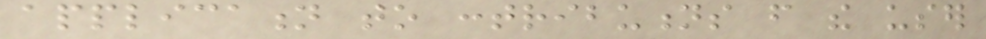application to contributions from the user
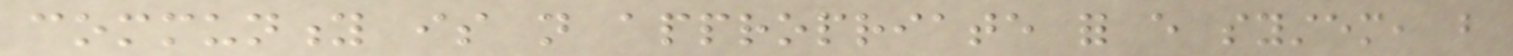community is not appropriate for every system, but
